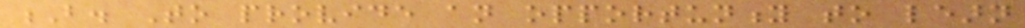B. To provide an opportunity to learn
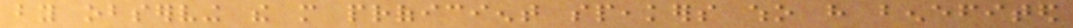by observing the more proficient speakers who have benefited
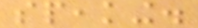speaking.
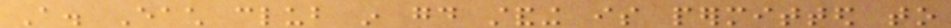A. Each club in good standing is permitted to
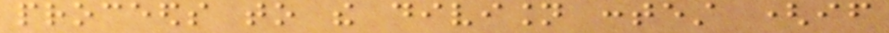proceeds to the division contest (if
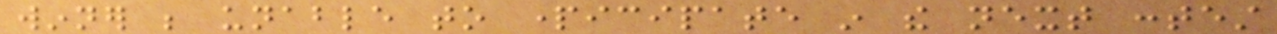winner be unable to participate in the next contest
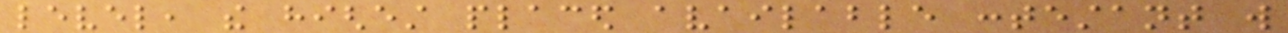level, the highest placed available contestant will
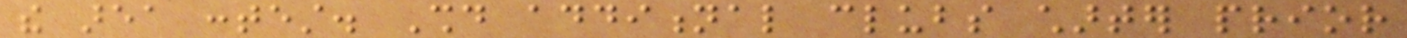the area contest. Should additional clubs charter prior
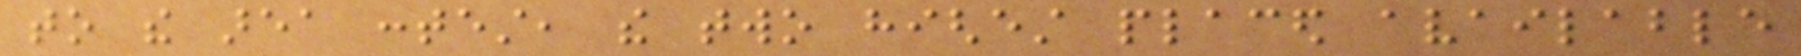to the area contest, the two highest placed available
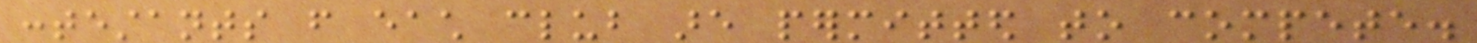contestants from each club are permitted to compete.
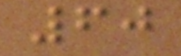60
